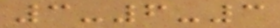3-6-3
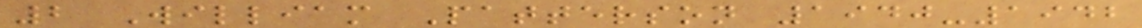2 William Patterson 1940-1942
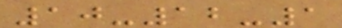10-12-1
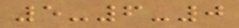5-6-0
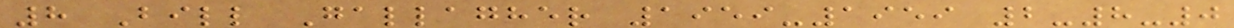8 Bill Gallagher 1959-1959 2-8-0
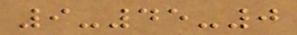9-45-0
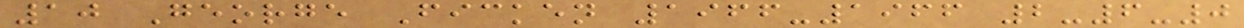10 George Ficken 1966-1966 2-6-0
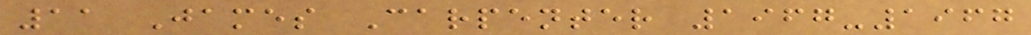11 James Carpenter 1967-1967
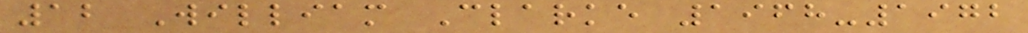12 William Clarke 1968-1972
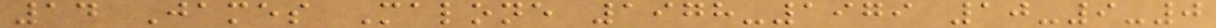14 James Malone 1978-1979 10-9-0
